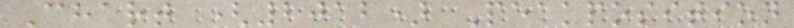Chart (2012) Peakposition
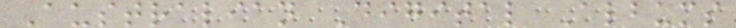Australian Digital Albums
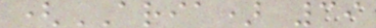(ARIA) 39
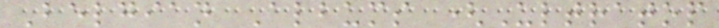Belgian Albums (Ultratop
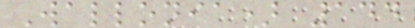Wallonia) 144
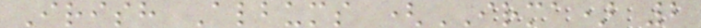Irish Albums (IRMA) 2
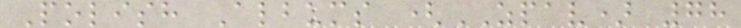Polish Albums (ZPAV) 78
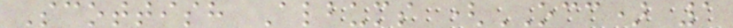Scottish Albums (OCC) 1
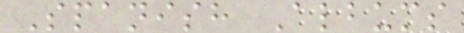Spanish Albums
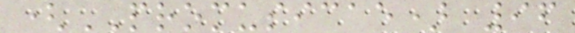(PROMUSICAE) 96
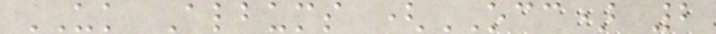UK Albums (OCC) 2
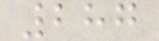287
